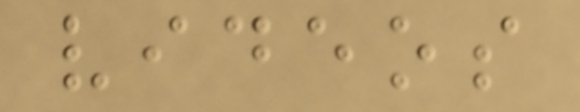videos
